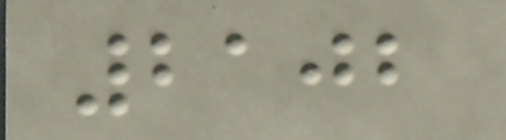2102
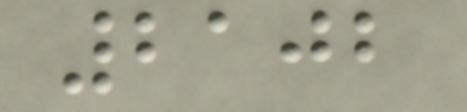2102
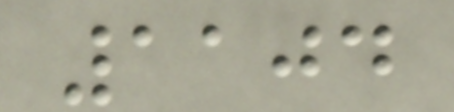1104
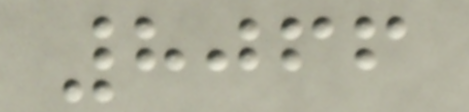8066
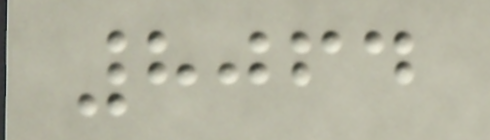8064
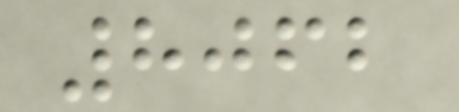8062
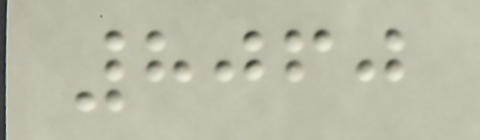8060
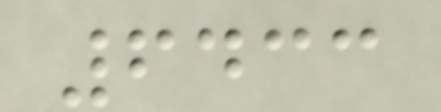6433
